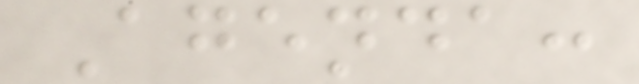Agenda:
